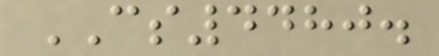CS4480.
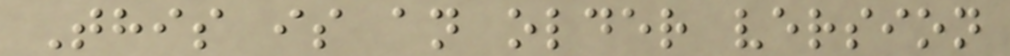This is an older version
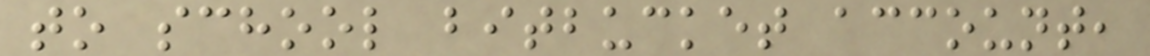to school bitbucket account,
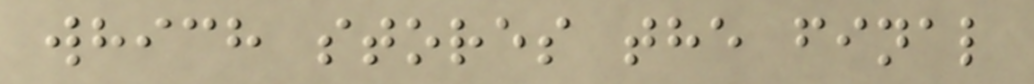which stores the final
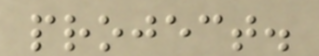project.
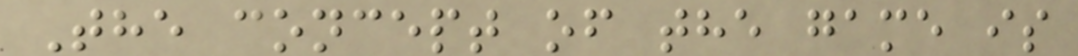The concept of the game is
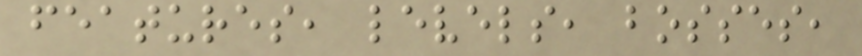features, levels, bosses,
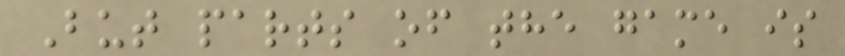But parts of the game is
